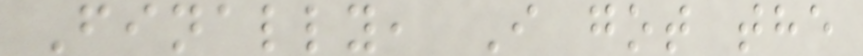Finally, I got the
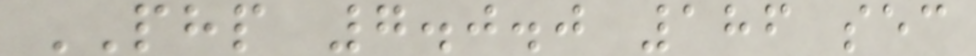PHP 7.0.0 186 sec
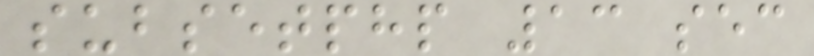subsetphp 13 sec
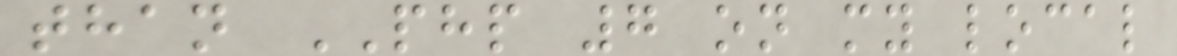than PHP 7 on my local
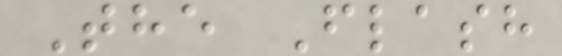The Flash
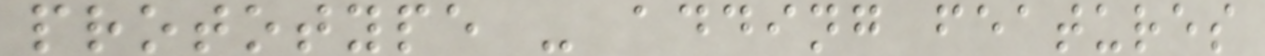prototype - adding features
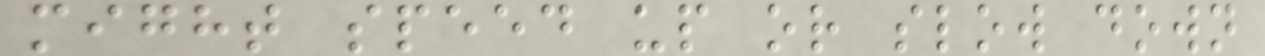might speed up or slow down
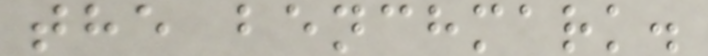the benchmark.
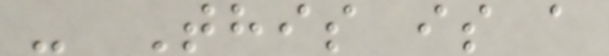- This is a
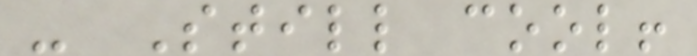- Still cool!
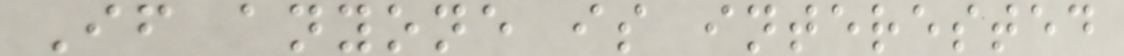If anyone is interested
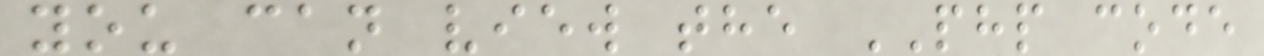you can view the PHP code
